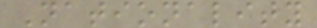Nationality
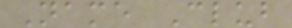Name Club
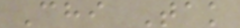Chi Tak
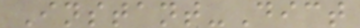Instant-Dict
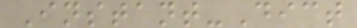Instant-Dict
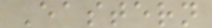Eastern
